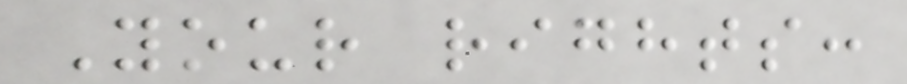Your rights:
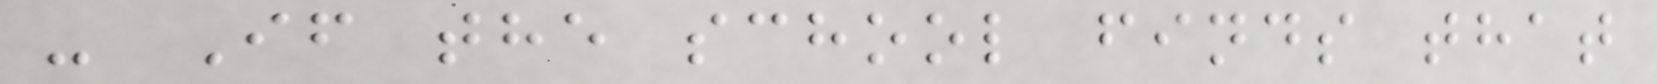- If the school finds that
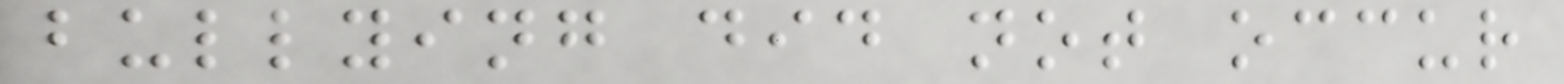bullying did not occur
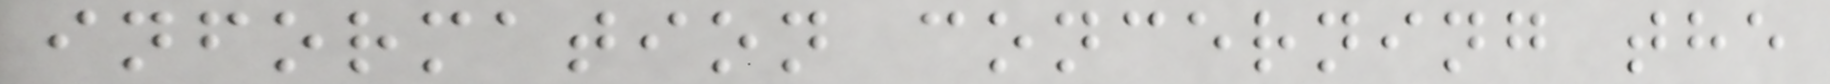information concerning the
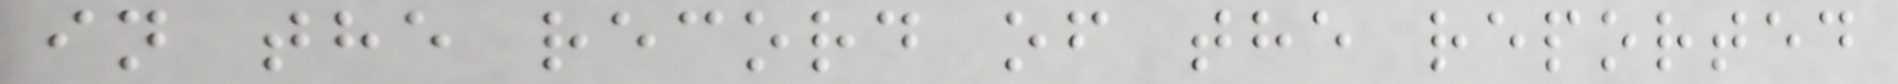in the record of the reported
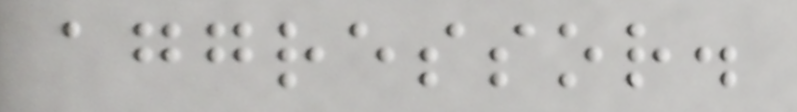aggressor.
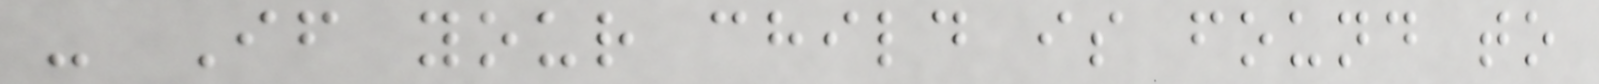- If your child is found to
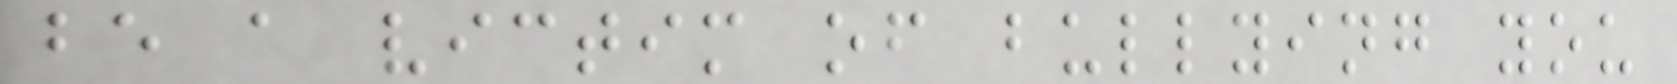be a victim of bullying you
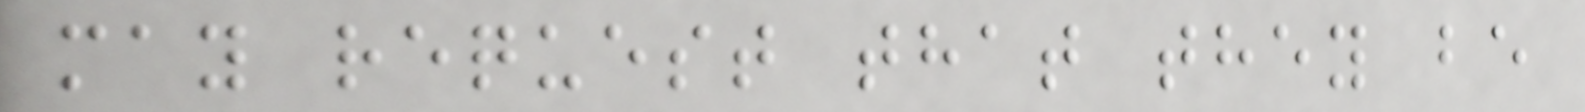may request that they be
